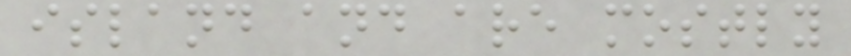island and are mostly
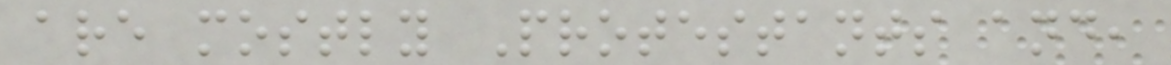are mostly Protestants and,
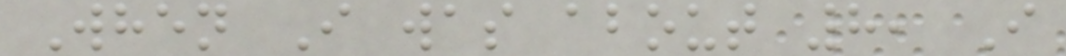When I was about 8, I
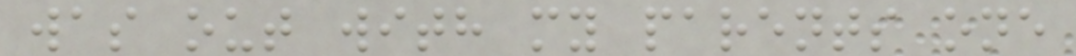was out with my parents one
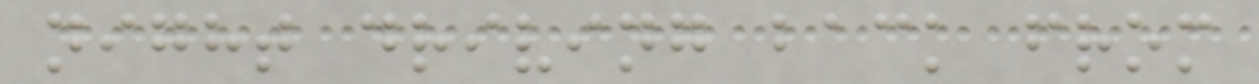night driving back from
